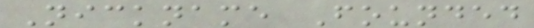Nickname Founded
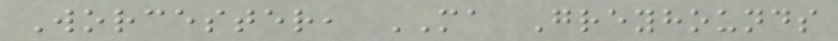Worcester, MA Greyhounds
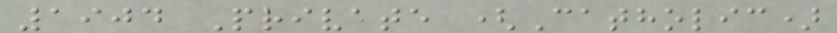1904 Private (Catholic)
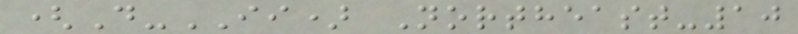(D-II) Northeast-10
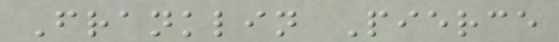Franklin Pierce
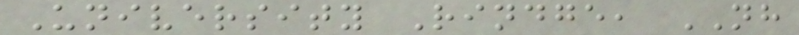University Rindge, NH
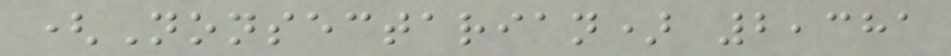(Nonsectarian) 2,381
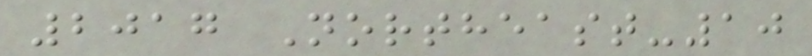2017 Northeast-10
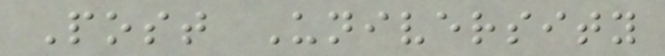Post University
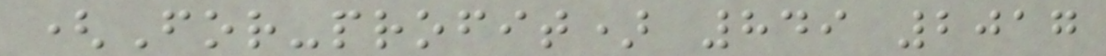(For-profit) 849 2017
